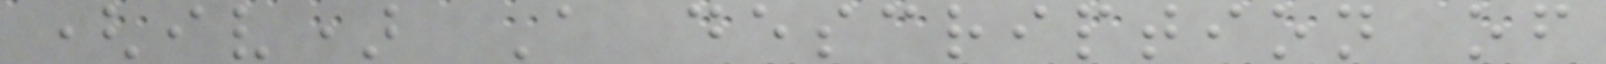(iv) A description of
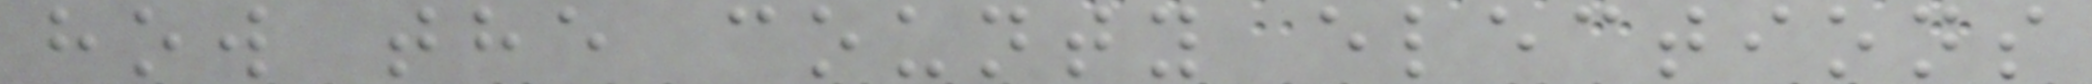how the county elections
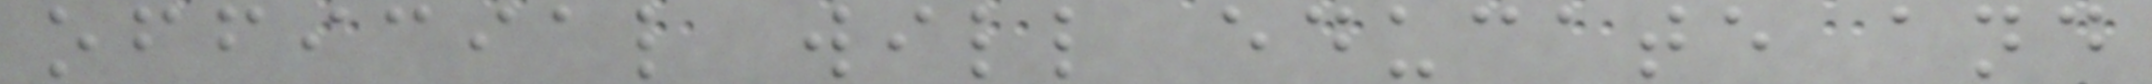official will educate and
